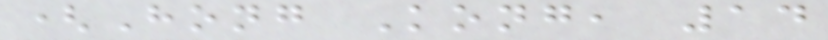(Hong Kong, 14
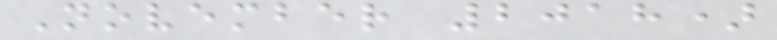November 2018)
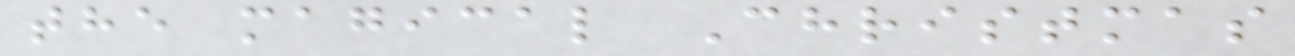the magical Christmas
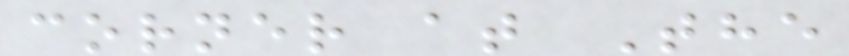corner at The
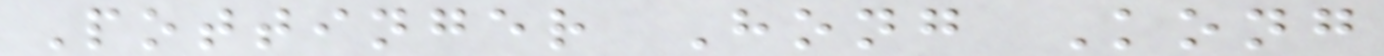Pottinger Hong Kong
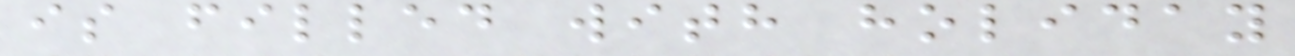is filled with holiday
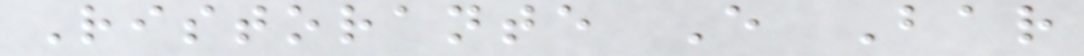Ristorante E Bar
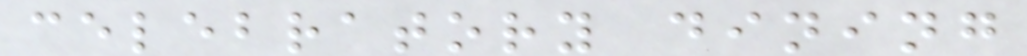celebratory dining
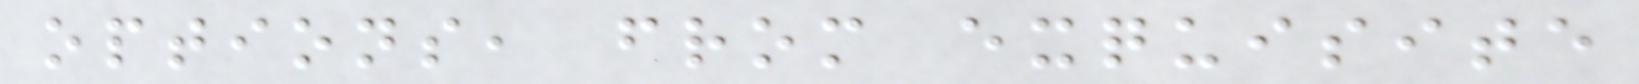options, from exquisite
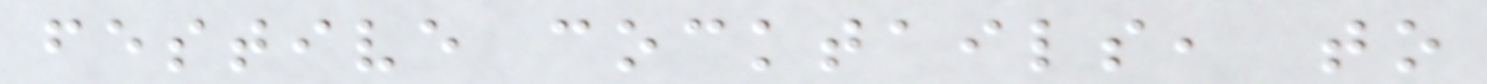festive cocktails, to
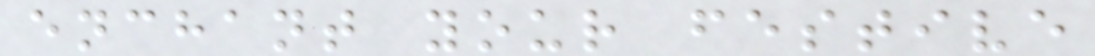enchant your festive
